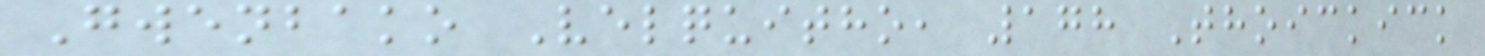Gwenbako Velquitho, 178 Thoickick
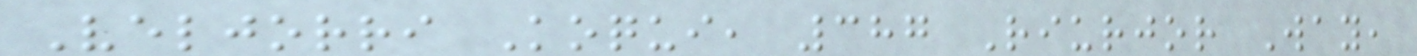Veljorri Koqui, 387 Riurjor Way,
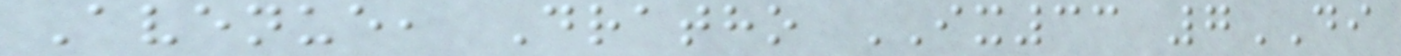Avenue, Dratho IX33 7DI
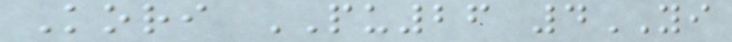Kori PU26 4YI
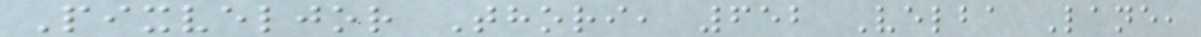Pixveljor Thori, 652 Velba Lane,
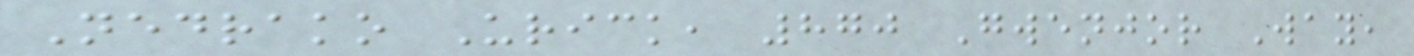Nedrako Urick, 870 Gwenjor Way,
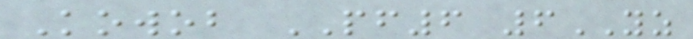Kowob PF6 6YZ
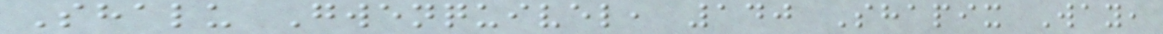Shalu Gwenquivel, 140 Shapix Way,
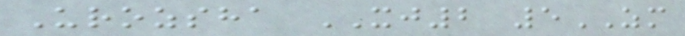Urozsha XJ2 5ZM
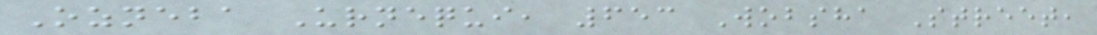Ozneba Urnequi, 653 Wobsha Street,
